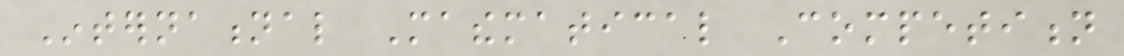International Mathematical Competition
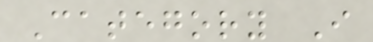Category I
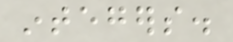integers.
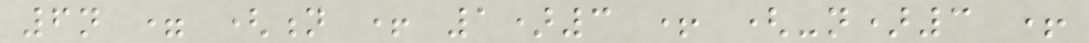6n = (n + 1)3 + (-n)3 +
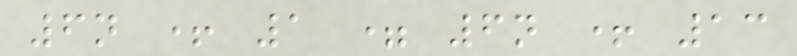6n + 1 = 6n + 13
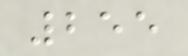255
